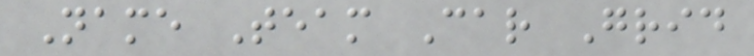Name Team Car Grid
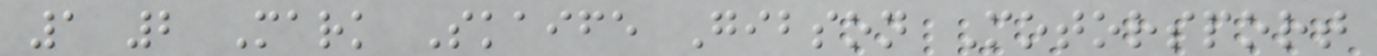1 2 Mark Skaife Gibson Motorsport
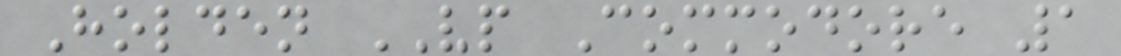Holden VP Commodore 1
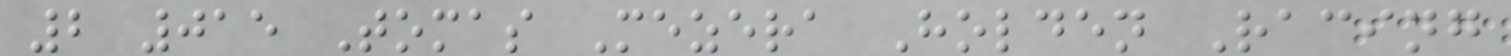2 015 Tomas Mezera Holden Racing
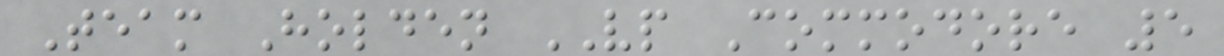Team Holden VP Commodore 5
